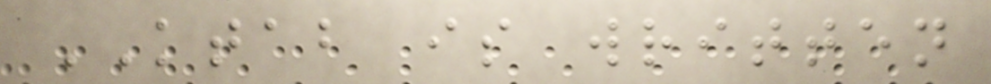KTAB is written
